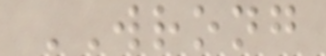WRONG
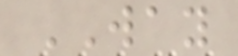WAY
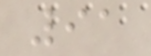91
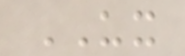UX
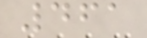461
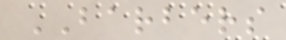BARBERS
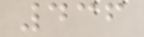436
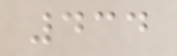434
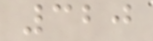320
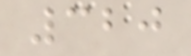320
